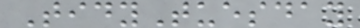TidyTuesday
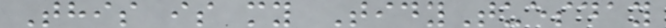This is my TidyTuesday
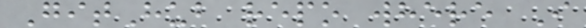GitHub repo where I
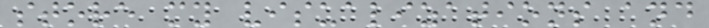store my visualizations and
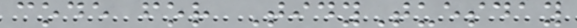code for TidyTuesday
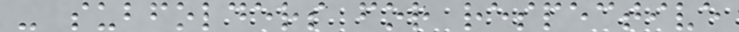- subfolders for respective
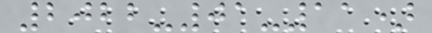2022-01-11)
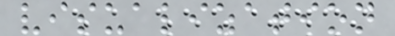visualization
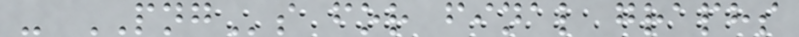- PNGs for final graphs
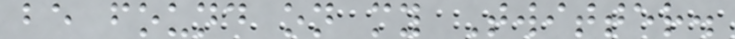be found on my Twitter.
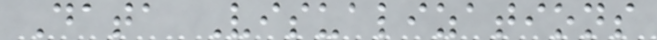Data Visualizations
